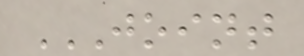JOINT
